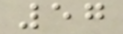57
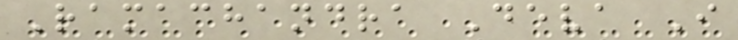Ramachandra Deva I
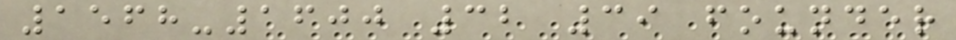1568-1600 32 39 founder
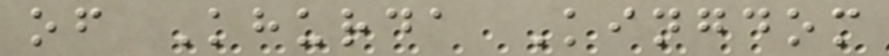of Khurda Kingdom
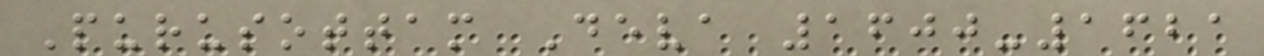Purusottam Deva 1600-1621
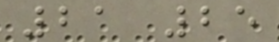21 25
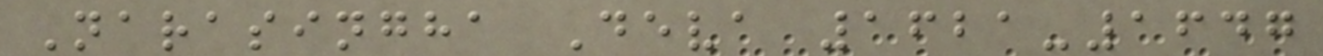Narasingha Deva 1621-1647
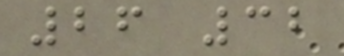26 32
